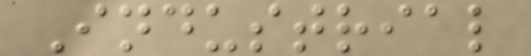Industrial
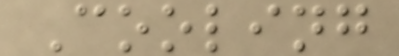Cooling
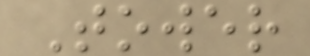Tower
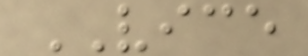VICE
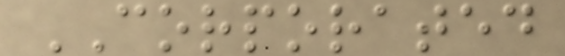CORPORATED
